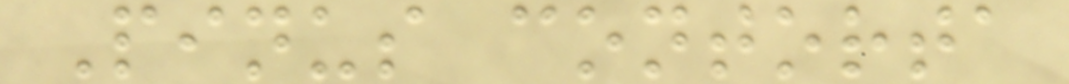Pinus contorta
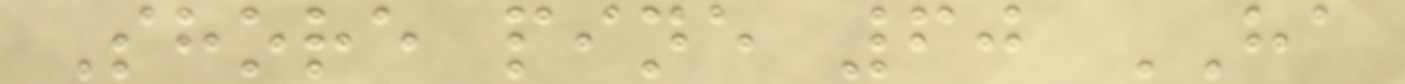Shore pine 60 HA
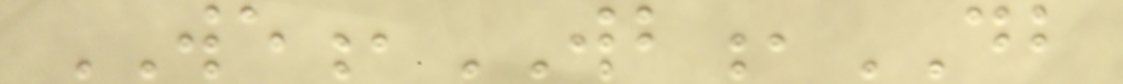WE,WB,DB
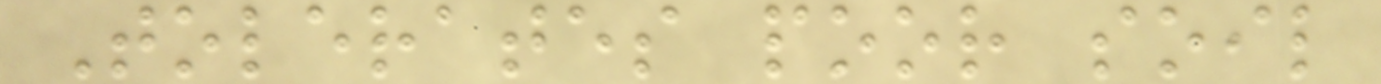Tolerates poor soil
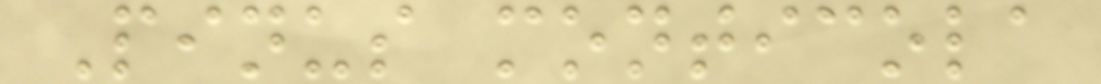Pinus monticola
